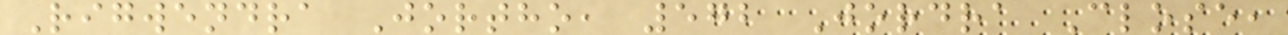Rigwendra Jortho, 572 Jordra Close,
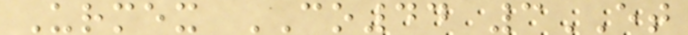Urmex CO44 3ET
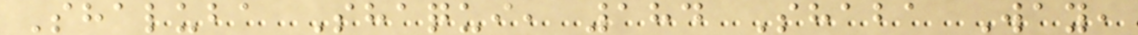Shaluba Shaqui, 184 Shaba Way,
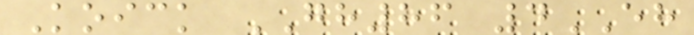Koick GH86 4EH
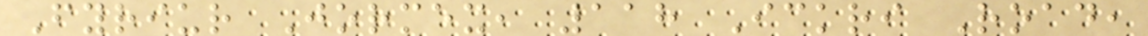Fyriur Jormex, 118 Ickri Road,
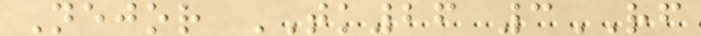Nejor TK26 3RF
